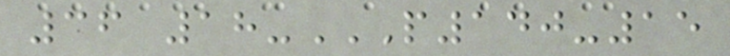36 18-P140-15
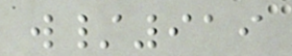w/919
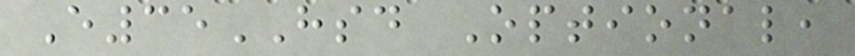E35HSD Optional,
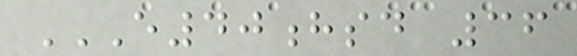E40HSD 36
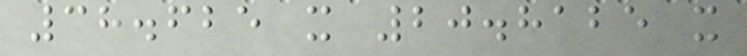38.625 x 20.8125 x
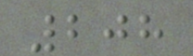208
